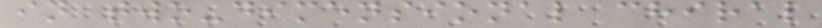in two-dimensional chiral
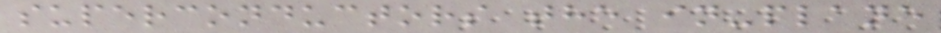superconductors the in-plane
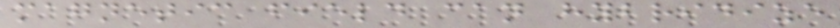magnetic field can hybridize
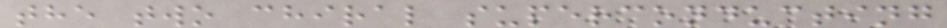the two chiral superconducting
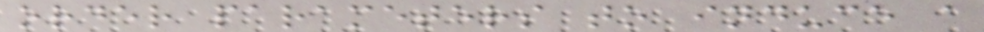order parameters to induce a
